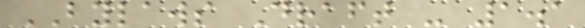BYLAWS Draft - 1.1
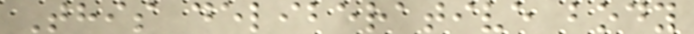This deliberative body
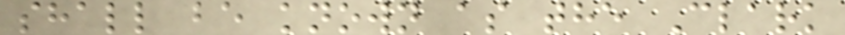shall be known as the Clark
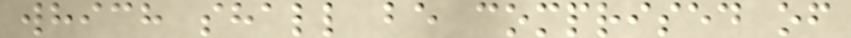which shall be comprised of
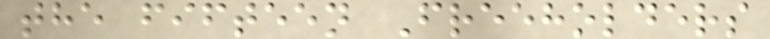the fifteen Freeholders
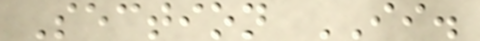Section II.
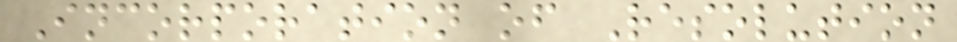Incorporation of Resolution
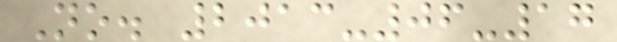No. 2013-06-17
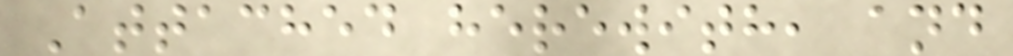Attached herewith, and
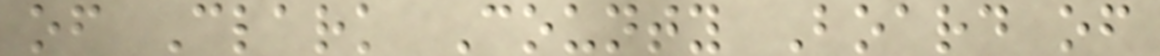of Clark County Board of
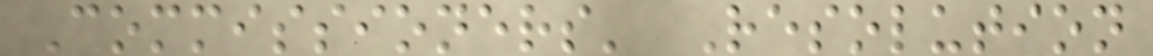Commissioners' Resolution
